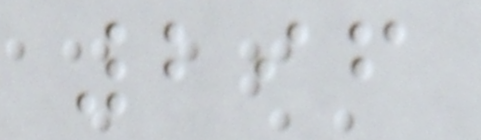296
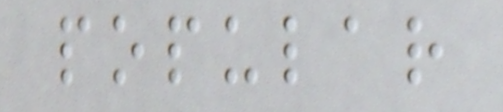popular
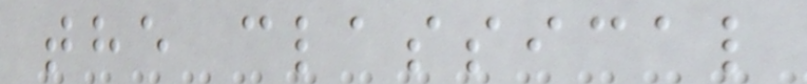the classical
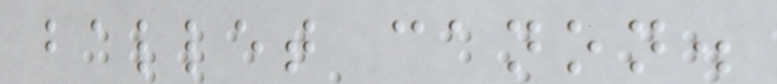ballet canon.
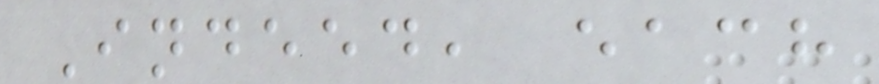Indeed, each
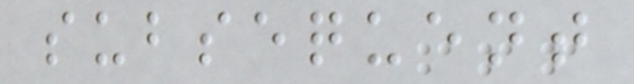subsequent
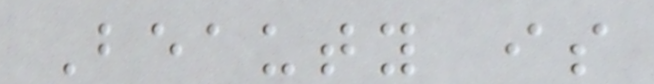Beauty is
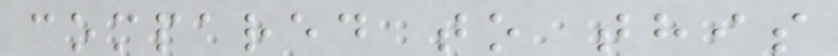compared to this
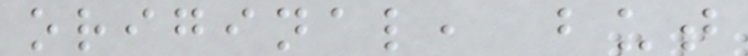original, but
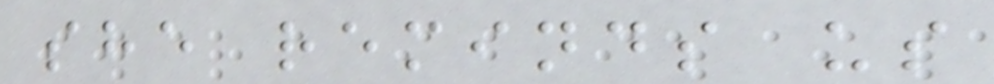she reminds us
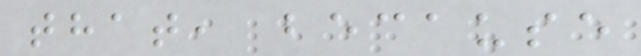that, because
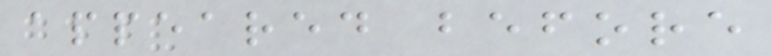appeared before
